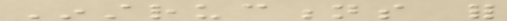Instructions for
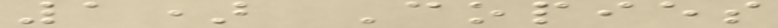1) Copies
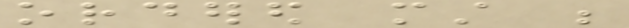ordered must be
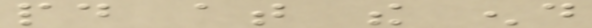paid at the end
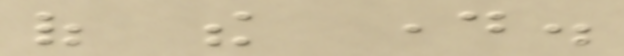of the day.
